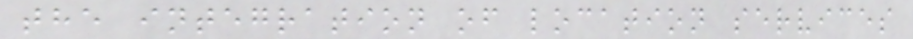the integration of location services
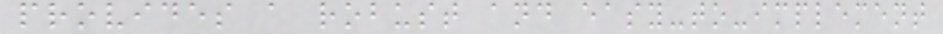provides a robust and easy-to-implement
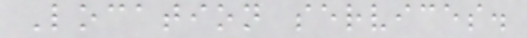Location services.
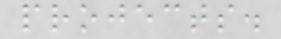projects.
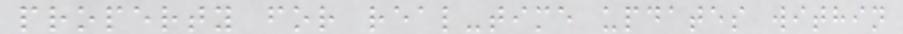property for real-time updates within
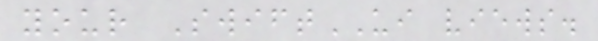your SwiftUI views.
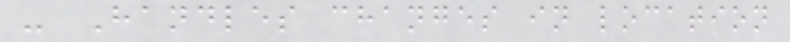- Handles changes in location
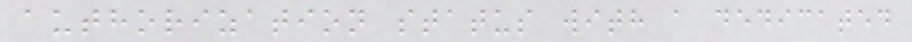authorization status with a dedicated
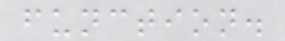function.
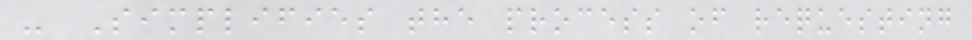- Simplifies the process of requesting
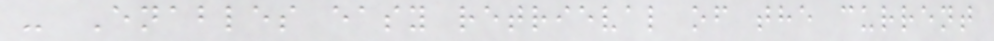- Enables easy retrieval of the current
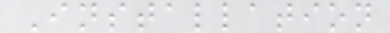Installation
